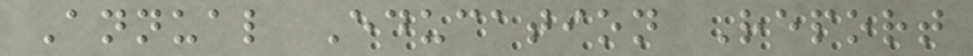Annual Education Report
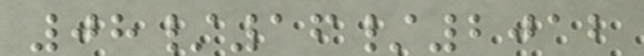08/16/2012
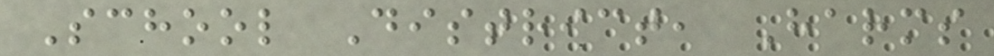School District, Harms
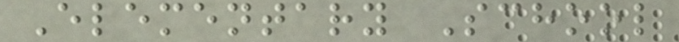Elementary School
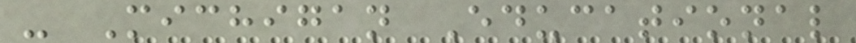- Michigan Educational
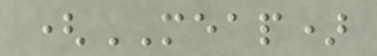(MEAP)
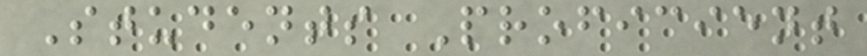Students Proficient
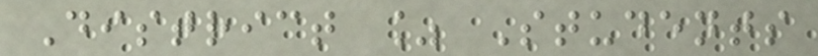District % Students
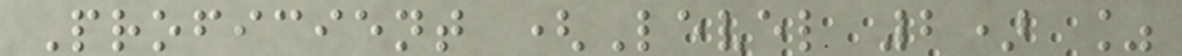Proficient (Level 2) %
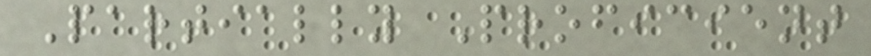Partially Proficient
